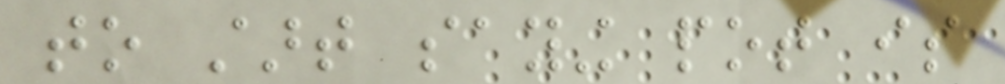to start saying pot is
